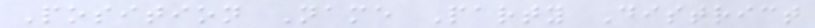Position Name Party District
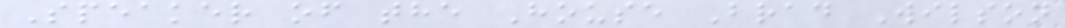Speaker of the House Brad Wilson
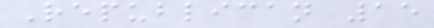Republican 15
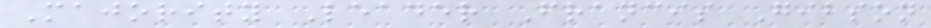Majority Leader Francis Gibson
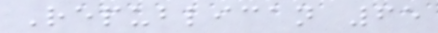Republican 65
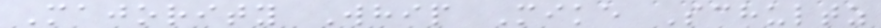Majority Whip Mike Schultz
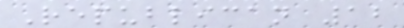Republican 12
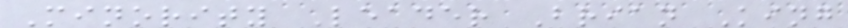Minority Leader Brian King
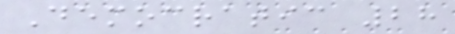Democratic 28
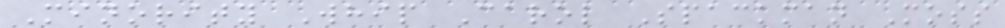Minority Whip Carol Spackman Moss
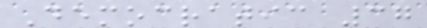Democratic 37
